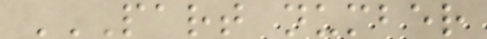PART NUMBER
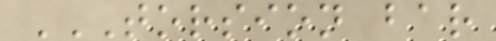TORSION BAR
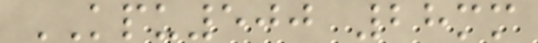KPU500 28mm
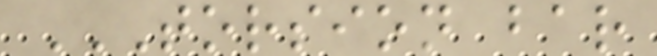TORSION BAR
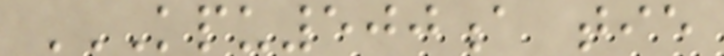KPU500A TIE
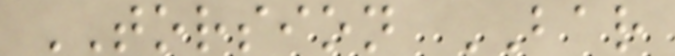TORSION BAR
